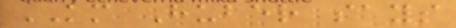KM Huber says
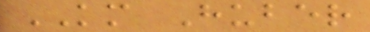KM Huber
